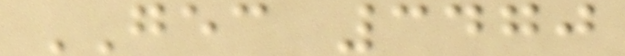GEC 3470
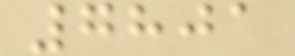7801
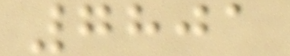7801
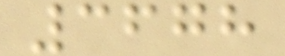3678
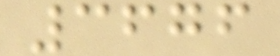3676
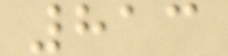813
